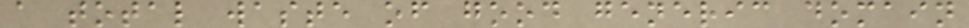a total waste of good generic domain
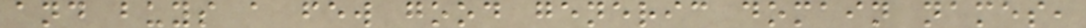and buys a few good generic domain names,
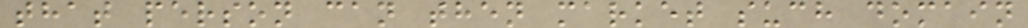that person can then market such domain
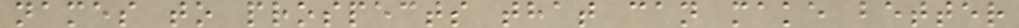names to prospects that can make better
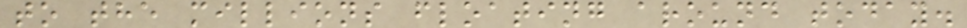to the millions floating around today.
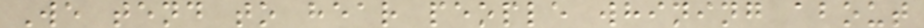We tend to hear people whining about
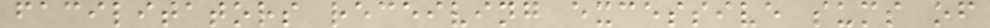facilitators receiving excessive sums of
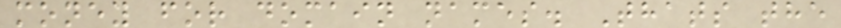money for domain names. Thats the
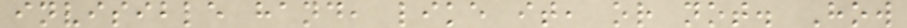invisible hand, like it, or not. How
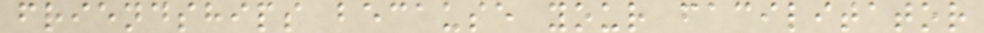friendships because your facilitator
